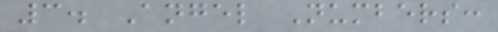3. Angel Numbers:
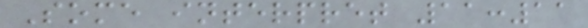Some interpret 11:11
